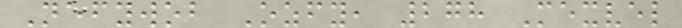Nefywob Ozfy, 278 Mexvel
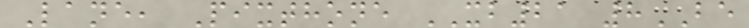Lane, Pixthone XB21 8BE
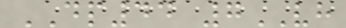DP44 7VH
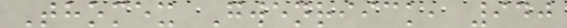Thomex Gwenriick, 940
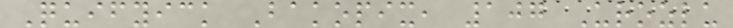Quifyick Bakopix, 107 Urozlu
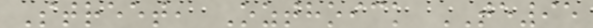Street, Ozthoick TE95
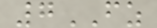7FZ
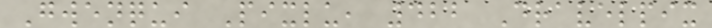Gwenqui Pixlu, 422 Dravelpix
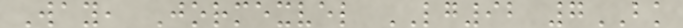Way, Jormexvel LG92 7BK
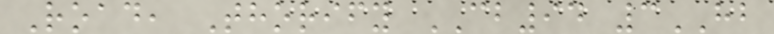Road, Thorify CB94 3HB
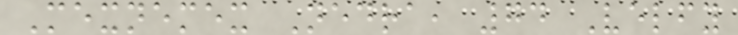Mexnemex Nedra, 74 Velfy
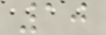10
